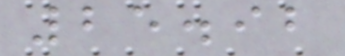25.92
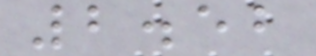2.52
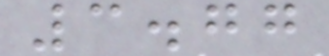3.77
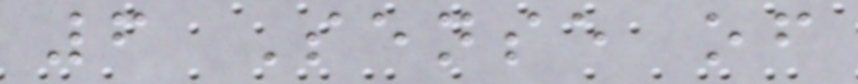6 Sense of
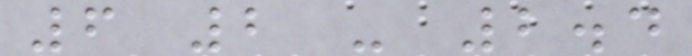6 2 - 2.4
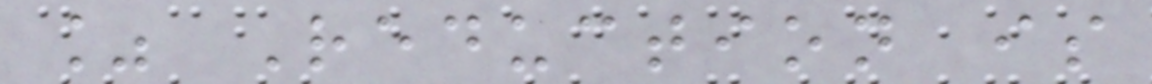% Reduction is
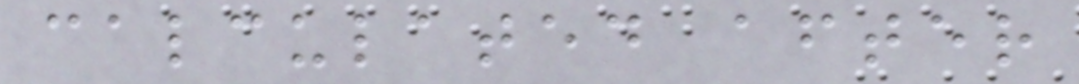calculated after
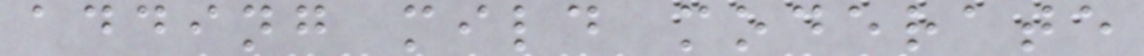adding mild moderate
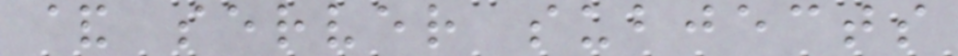& server subjects
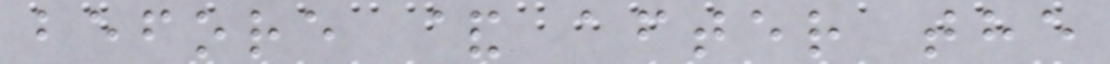before & after the
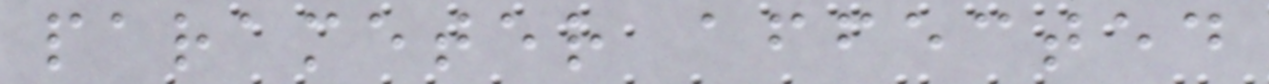parameter affected
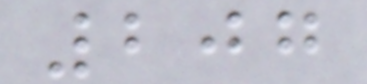207
